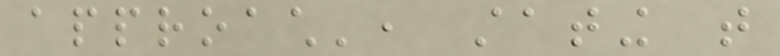approach', stating that
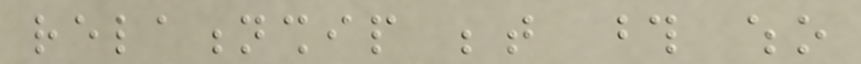relationship between those who
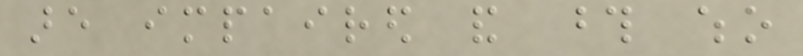are impaired and those who
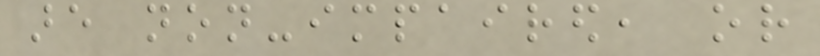are non-impaired, or
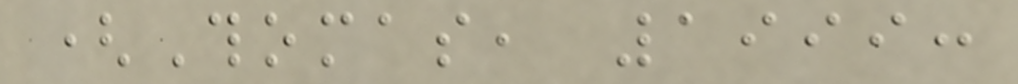(Thomas, 1999:
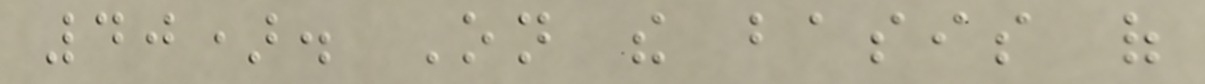40). On the basis of
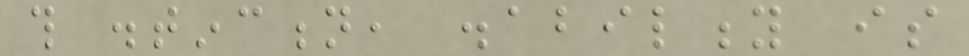this distinction, disability is
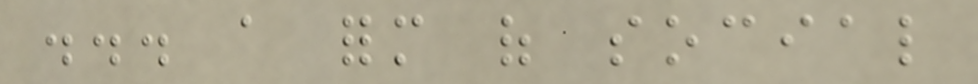... a form of social
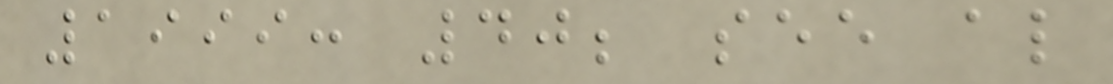1999: 40; see also
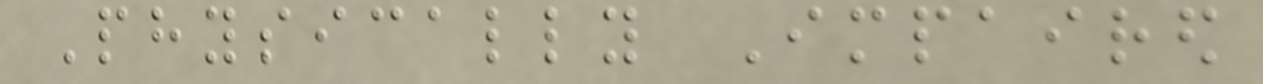Physically Impaired
